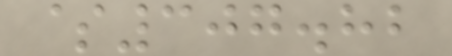$307.82
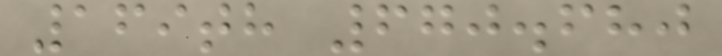169th 670.680
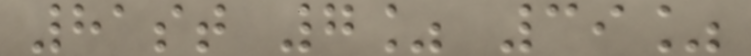81st 7% 39%
